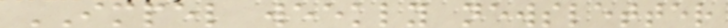IMPEL weekly newsletter
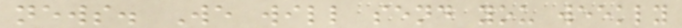news. We will send you weekly
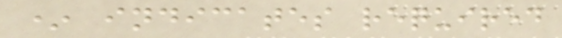* indicates required
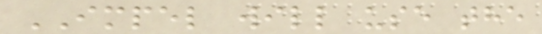IMPEL will use the
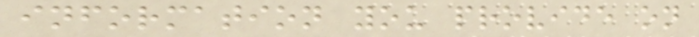information you provide on
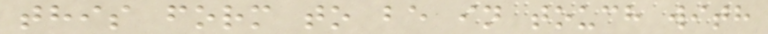this form to be in touch with
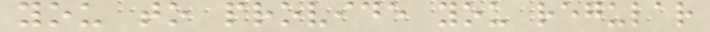you to provide you regular
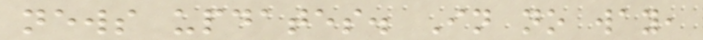news updates. In no way,
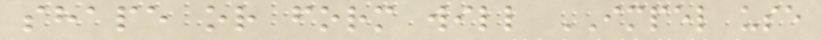shape or form will IMPEL use
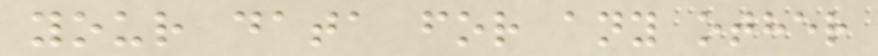your data for any other
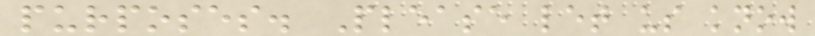purposes. Please let us know
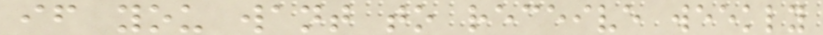if you want to receive weekly
